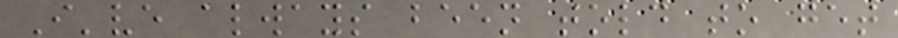I've always been told to get
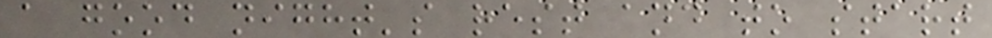a good night's rest and to start
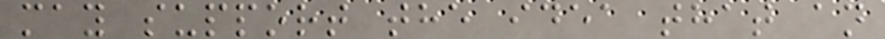may support the idea that an
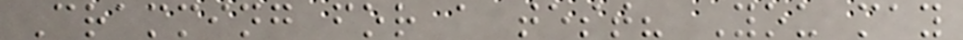Cramming for a test? You may
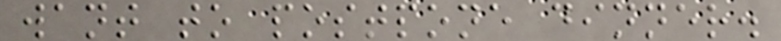want to postpone dinner.
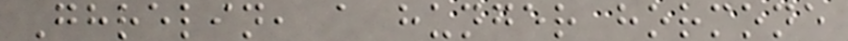Ghrelin, a hunger hormone
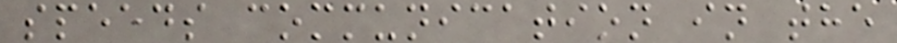speeds communication in the
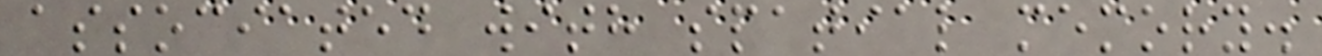associated with spatial memory.
